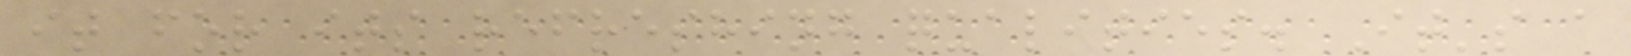it for its refreshing qualities. It's a
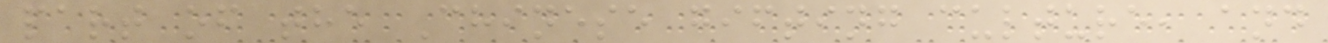part of the Chinese gifting culture, and
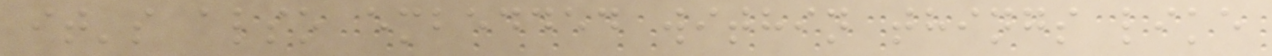it's also embedded within things like
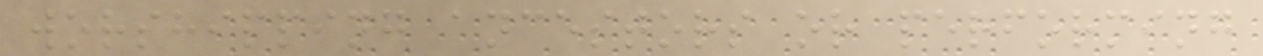worshipping ancestors or performing
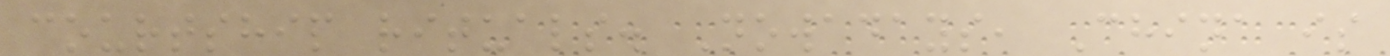courtship rituals. Nowadays, China is
